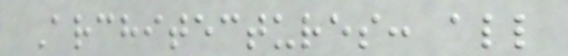Architectures: all
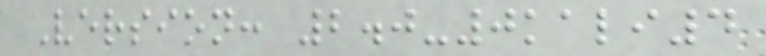Version: 2.0-0kali4
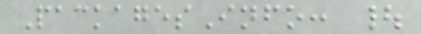PackagesInfo: |
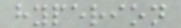hyperion
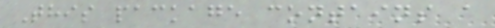This package contains a
